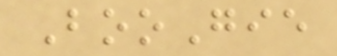BooGie
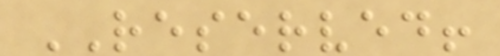RESERVED!
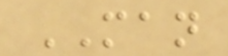MAN
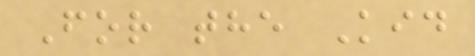For the Kid
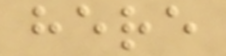here
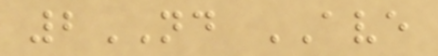2ND AVE
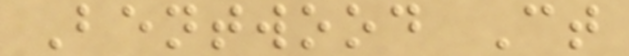Bentwood Ct
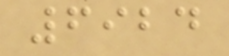6924
